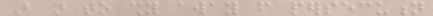But not to shy away from persecution
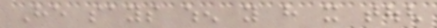He says when you have it tough
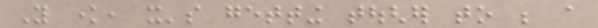You know, it's getting tougher to be a
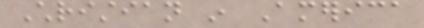Christian in America
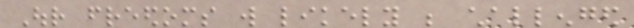Our freedoms will likely be challenged
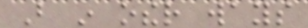But in other ways
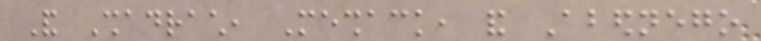And Shadrach, Meshack, and Abednego
